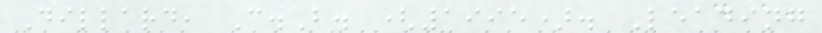Dillard, C.B. (1995). Leading
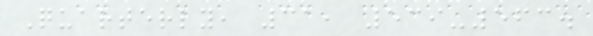Quarterly, 31, 539-563.
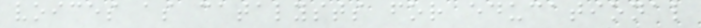voices as catalysts for educational
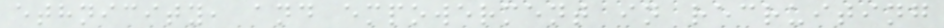ethnicity, and empowerment in recruiting
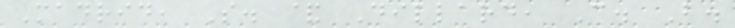Madrid, S. & Dillard, C. B.
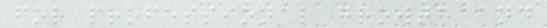for professional growth and
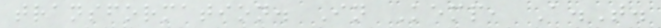transformation. In Kemp, A.T.
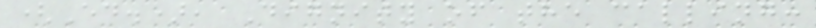(Ed.), Dignity of the calling:
